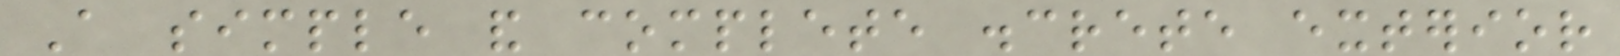A simple and complete discrete exterior
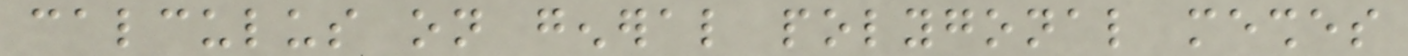calculus on general polygonal meshes
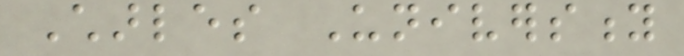Charles University
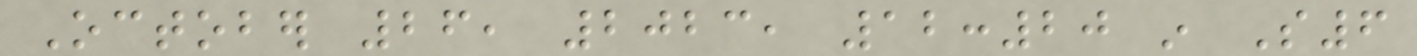October 26, 2023, 12:20 in S6
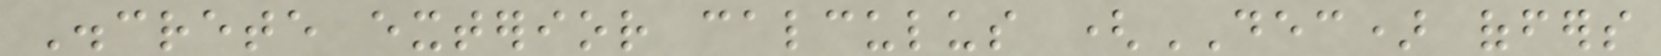Discrete exterior calculus (DEC) offers
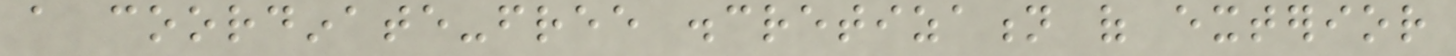a coordinate-free discretization of exterior
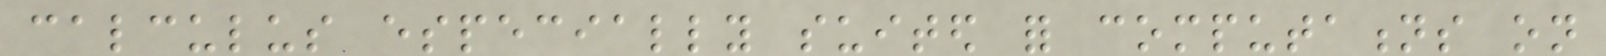calculus especially suited for computations on
